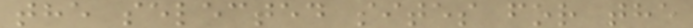the selected sites for the
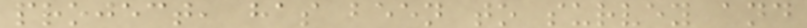project, has been to survey and
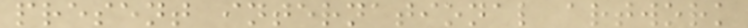present international artwork
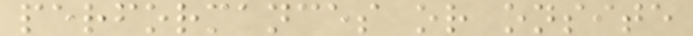performances or onsite
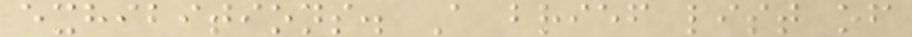exhibitions. A brief list of
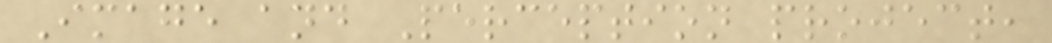Image and Perception project,
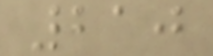210
